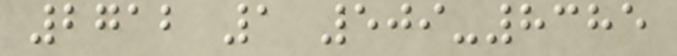2712 1 509-8385
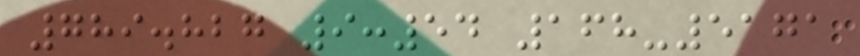789.827 9:54 168-5171
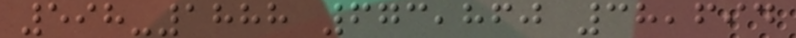598-1888 673,860 38,694
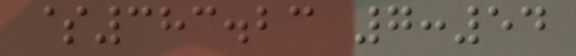$383.23 7:54
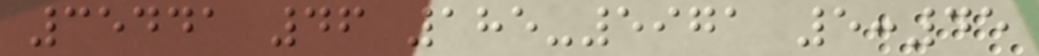35441 46 185-5971 5:45
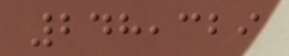248,329
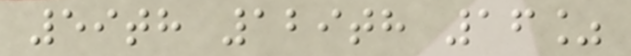59th 129th 16%
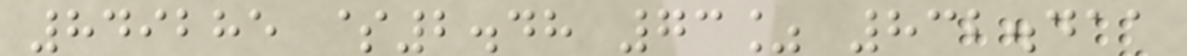849285 $2.48 73% 832.411
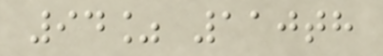94% 110th
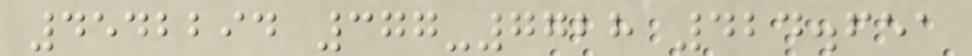4542294 377-7728 424.651
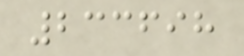233698
